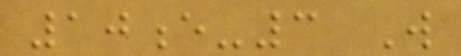10e-3 W
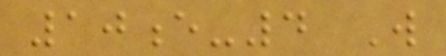10e-4 W
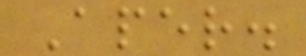Aper.
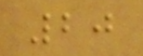20
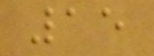15
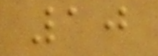10
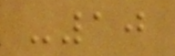-10
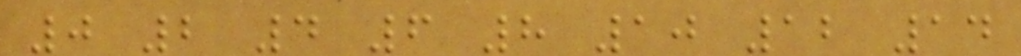0 2 4 6 8 10 12 14
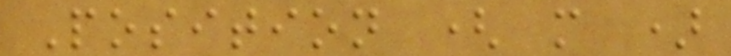Position ( m )
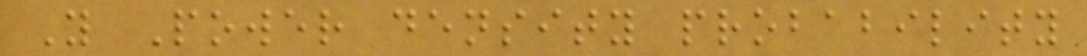Y Power density probability
